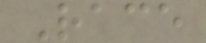Race
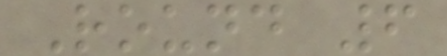Round 6
